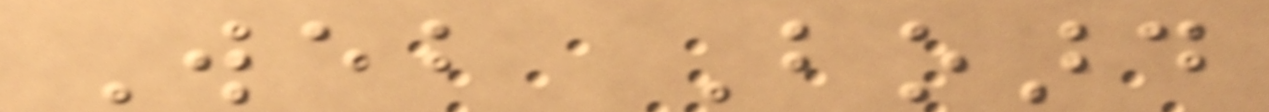Web Board
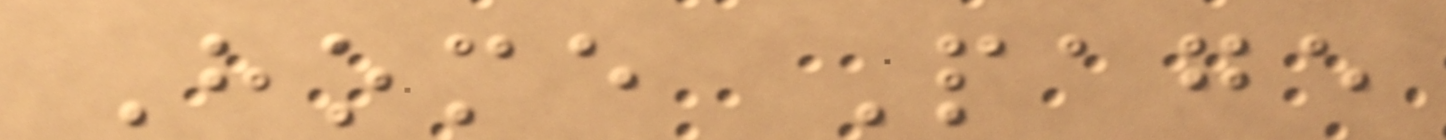Home Page
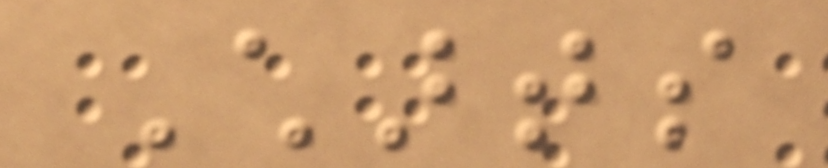Charts
